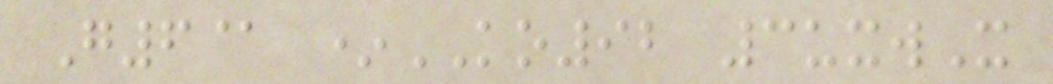G6@ *KO92 3uxwX
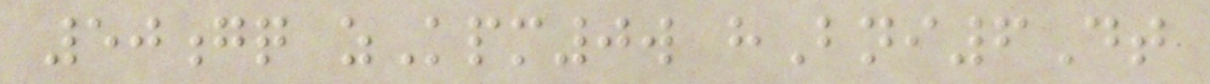50gq zKpm0w hBni6Dt
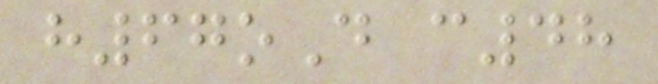h67oD c48
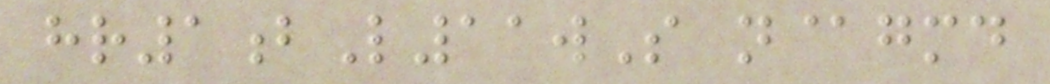hr1bL11wS n@gmd
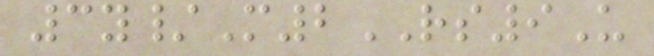3y/M2RS9U
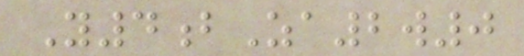Y4bZa2w0
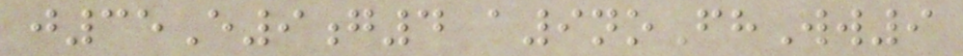j35E9g4 a9noFhWw9
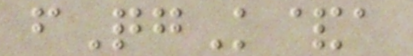fQgK&a
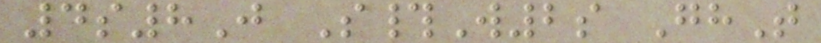4s8J S#W2s GhT
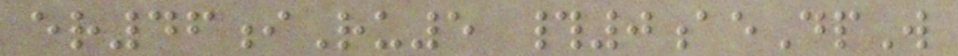er46iRu5 #0aeDpW
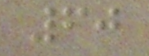60
